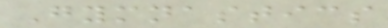Gymnastics
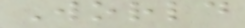World
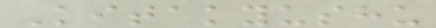Kitakyushu
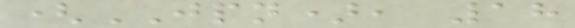(JPN), 18
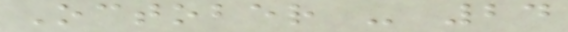October - 24
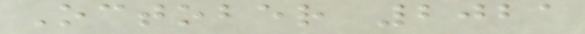October 2021
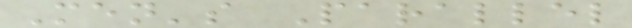Men's Parallel
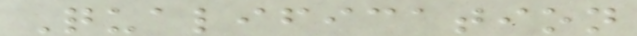Qualification
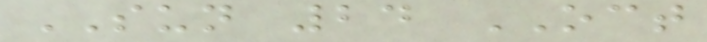SUN 24 OCT
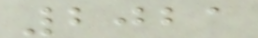2021
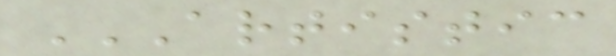ARTISTIC
